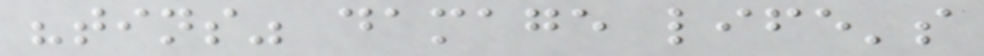"tins" damage life's
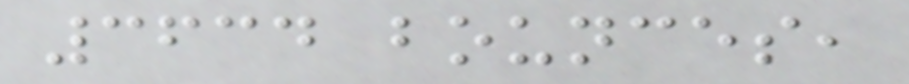3634 bounces,
